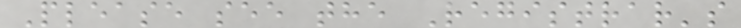Please see the Registrar's
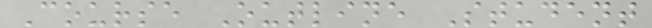Course Outline Student
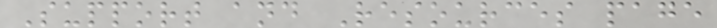Support and Resources page
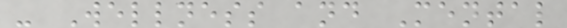- Wellness and Mental
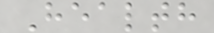Health
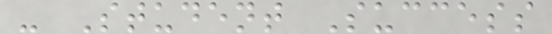- Student Success
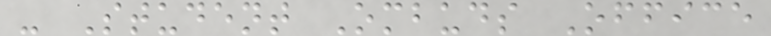- Student Ombuds Office
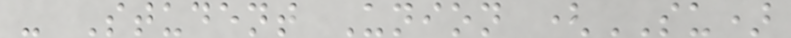- Student Union (SU)
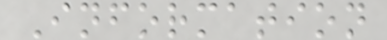Information
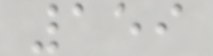159
